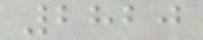2820
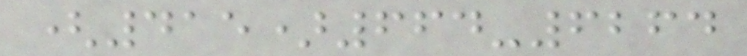(415)664-6264
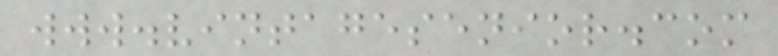www.vintagesenior.com
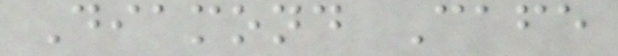Diamond Cafe
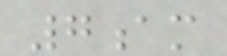7am
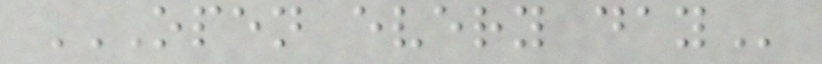OPEN EVERY DAY
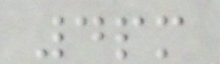4pm
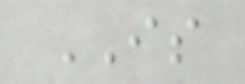IS
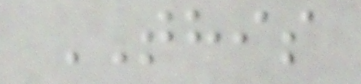THIS
